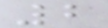2
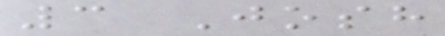3 Josh
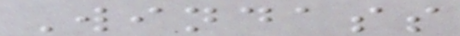Windass
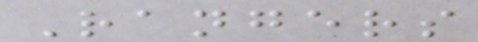Rangers
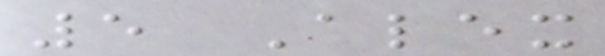5 Alex
